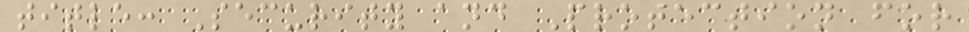title: Security and Protection for
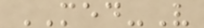MED-V
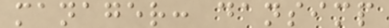manager: dansimp
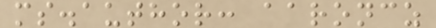ms.author: aaroncz
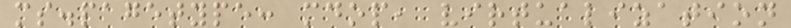ms.pagetype: mdop, virtualization
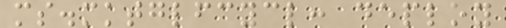ms.mktglfcycl: deploy
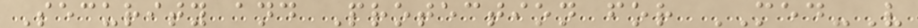Security and Protection for MED-V
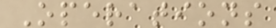Operations
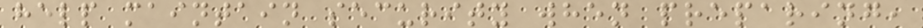help maintain security when preparing,
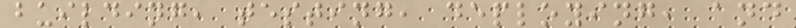building, testing, deploying, and
